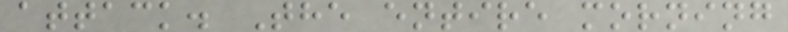attack. The entire morning
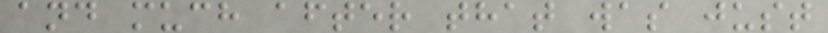and much after that was just
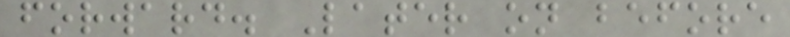forward. Later on before
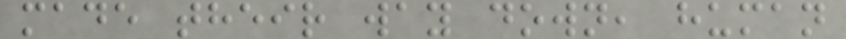made their way down, human
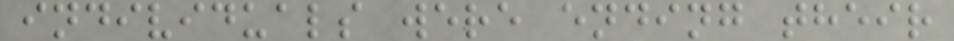individuals were ending their
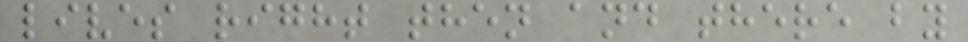lives right then and there by
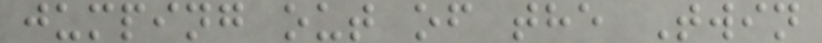jumping out of the Twin
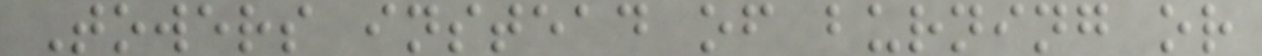Towers instead of burning or
